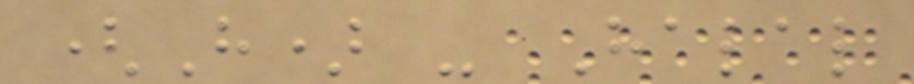(H) - Halal
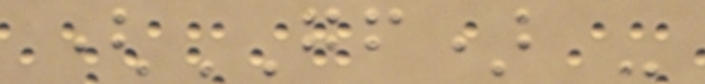(GF) -
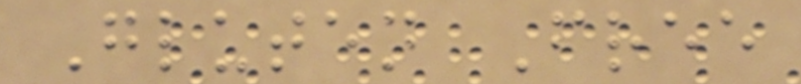Gluten Free
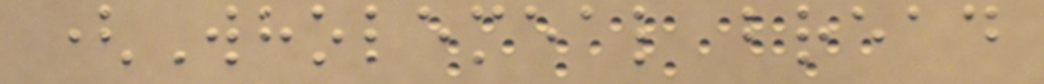(Wholemeal bread
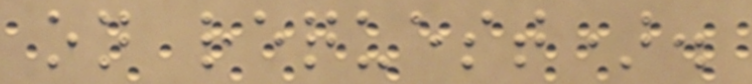on request).
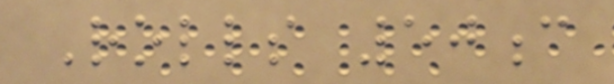Rolls 50c
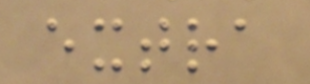extra
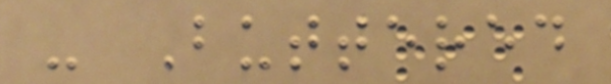- Buttered
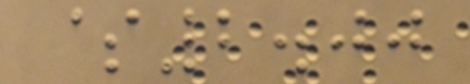$2.00
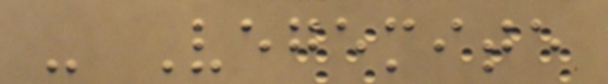- Vegemite
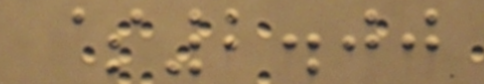$2.00
